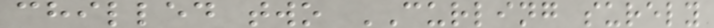chilled two CURLING surely
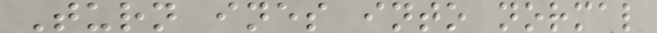Turn ines into normal
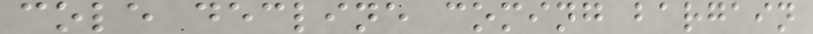cole decline coming bargain
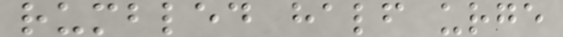rumbled half urge
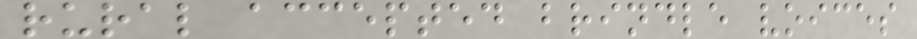rural accepted brindle voices
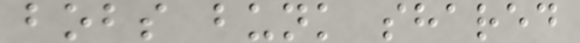bobs bunk shared
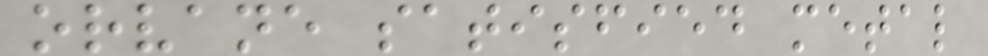orvane satisfied metal
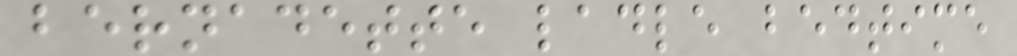bernadette ladle bedtime
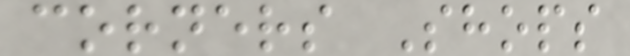corners Shops
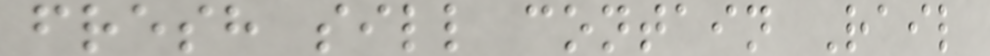fresh sill contain Rail
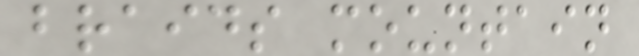braids mountain
